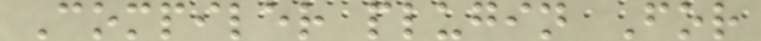Compiler plugin For
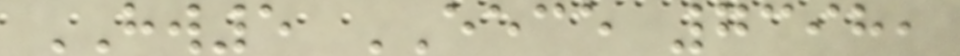HW5 EECE 7398,
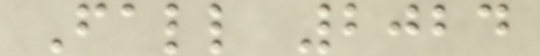Fall 2024
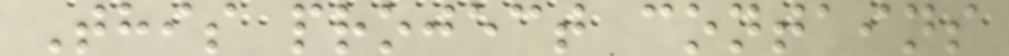This project contains
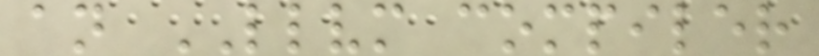an LLVM compiler
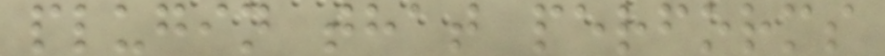plugin that performs
